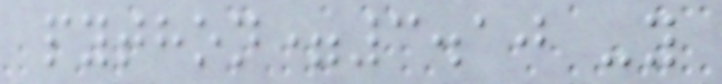python=3.10 -y
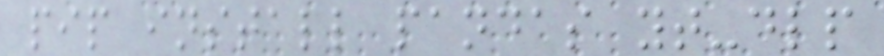pip install pandas yt-dlp
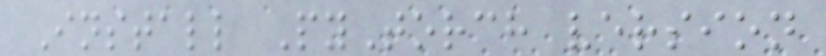Install PyTorch version
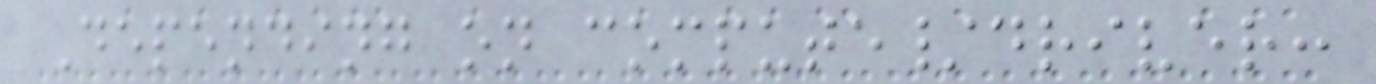Depending on compute/driver:
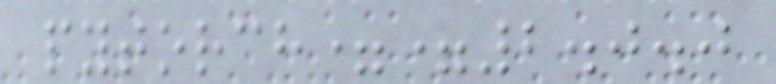pytorch==2.0.0
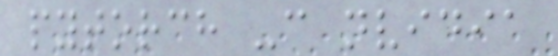pytorch -c nvidia
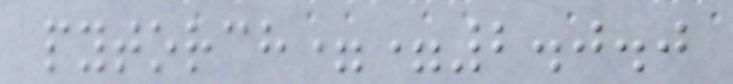pytorch==2.0.0
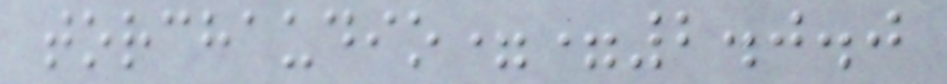torchaudio==2.0.0
